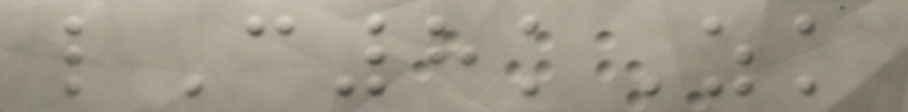lC8kZk
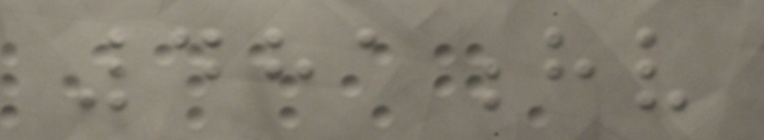481hv
